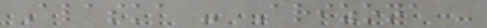Alaska - Arizona -
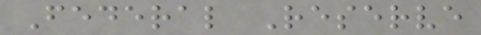Federal Reserve
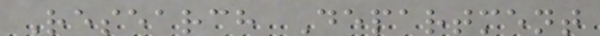Research Department
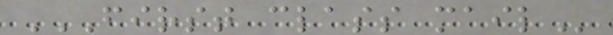FIRST CLASS MAIL
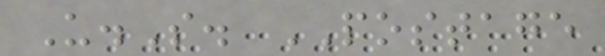U.S. POSTAGE
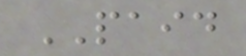PAID
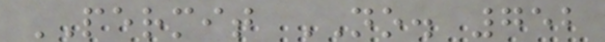PERMIT NO. 752
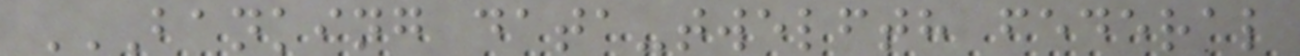BANKING DATA-TWELFTH FEDERAL
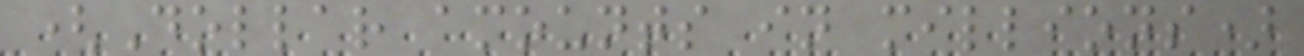(Dollar amounts in millions)
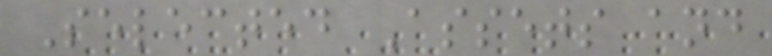Selected Assets and
